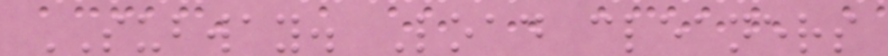SUBWAY. Load cleaners
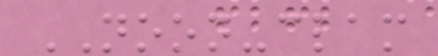NOON-clam
